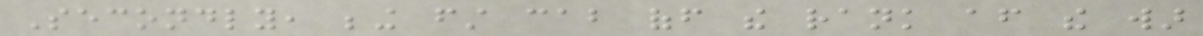Secondly, being first cab off the rank after the war
